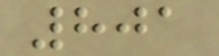801
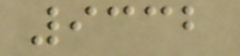9332
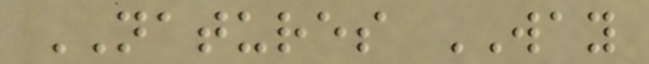NATURES WAY
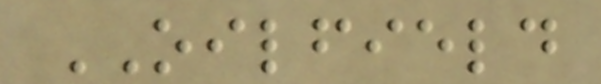OILFIELD
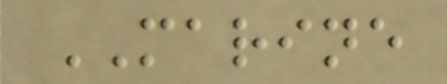MARINE
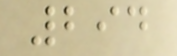294
